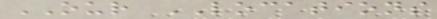OUR LOCATIONS
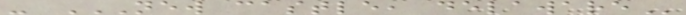- NEW CASTLE, DELAWARE
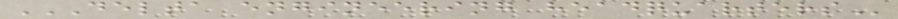DELTA ENGINEERING HEADQUARTERS
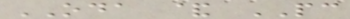ODA & PC
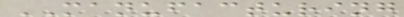MANUFACTURING
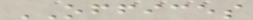OFFICES
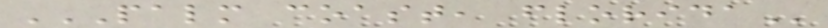PALM COAST, FLORIDA
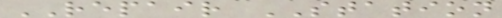REPAIR STATION
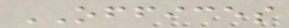OFFICES
